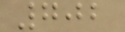702
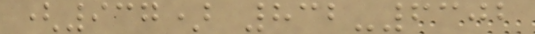(937) 832-6302
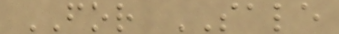FOR SALE
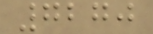7270
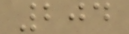204
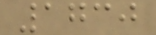1730
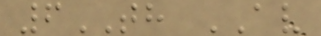6TH AV
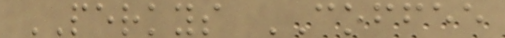PERKYS COFFEE
